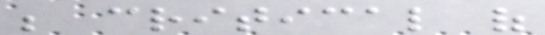be critical of
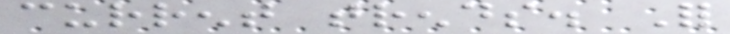current trends. For
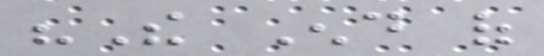"The End of
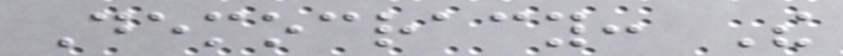Democracy: The
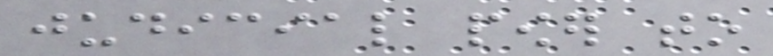judicial power to
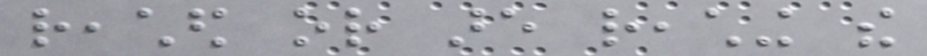reached or are reaching the
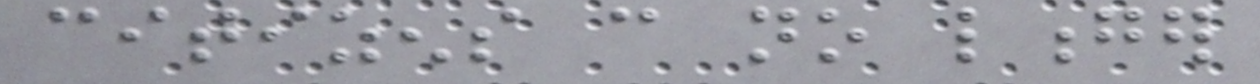citizens can no longer
